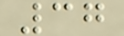37
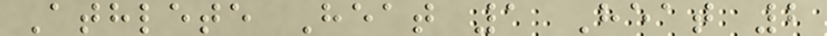Athlete Heat 1 Heat 2
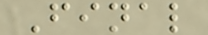Final
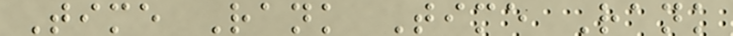Time Rank Time Rank
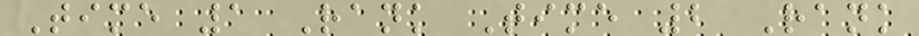Time 1 Rank Time 2 Rank
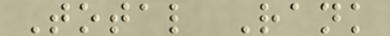Total Rank
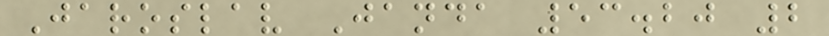Jaroslav Janda 53.20 2
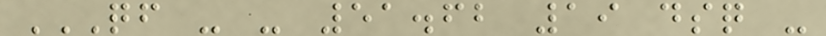QF - - 51.62 19 DSQ -
